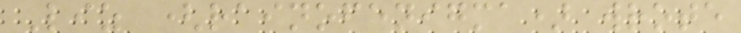Liz (rainofenigma) wrote
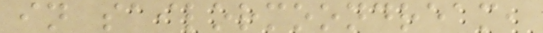in sailormoondream,
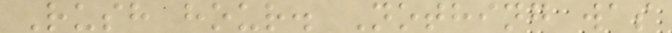Rush hour. Nothing was
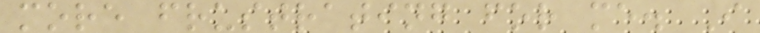more frustrating for me. I
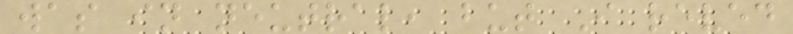was in neutral, but I reved
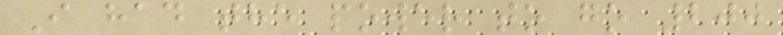I had the power to go 200
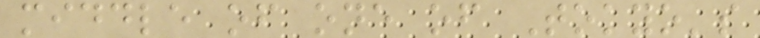middle of one of Tokyo's
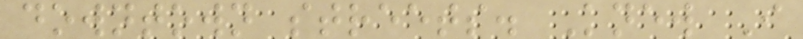downtown streets. Knew I
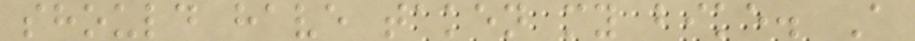should have taken my bike. A
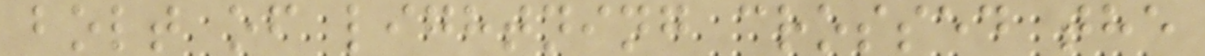bolt of lightning crossed the
